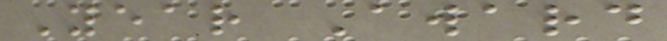Year Award
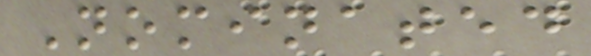Nominated
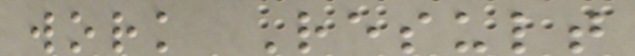work Result
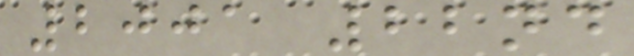2001 22nd
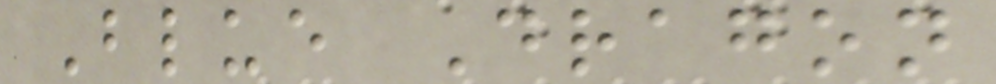Blue Dragon
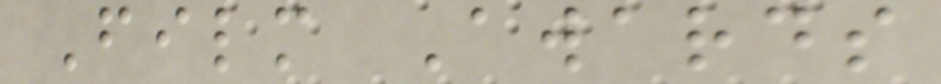Film Awards
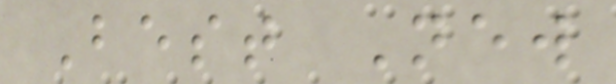Best New
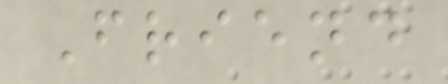Friend
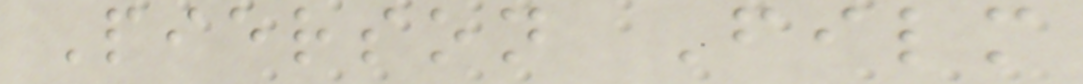Pierson Film
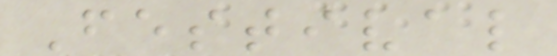Festival
